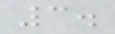3.
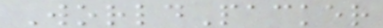WorldPacker
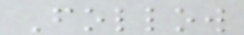Follow
